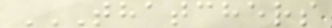THATCHERS
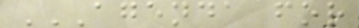AGENDA FOR
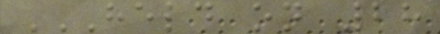HELD ON 28
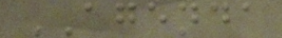AGENDA
